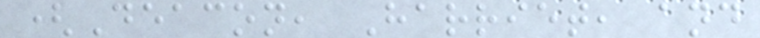(Deacon, Harriet, and
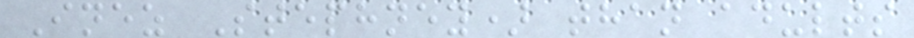Inez Stephney) than adults
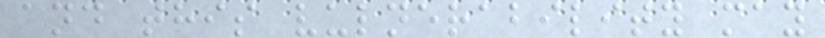and this vulnerability may
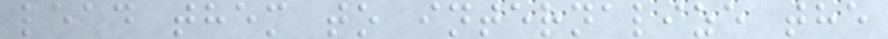lead them to internalize the
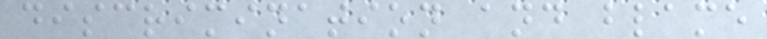discrimination and blame
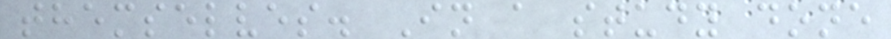themselves. In a study done
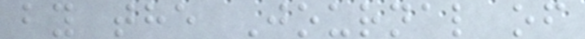by the Journal of
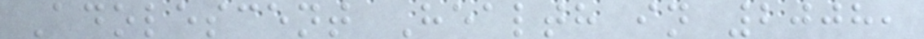Adolescent Health in 2008,
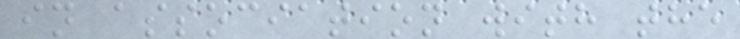in association with the
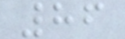86
